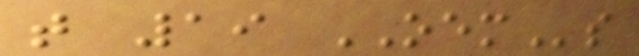that 19 OEMs
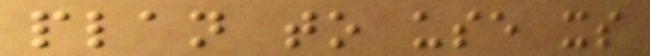plan to use its
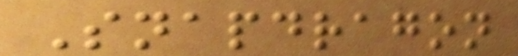Snapdragon
